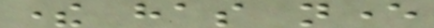there has never
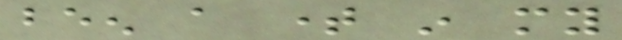been a time in my
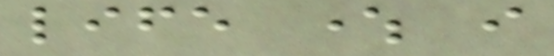life where i
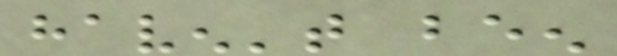haven't been
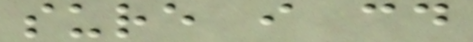sure i could
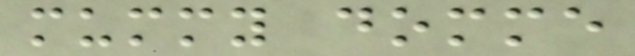mummy domme
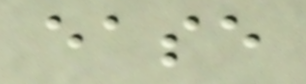ease
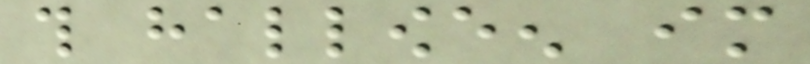this halloween im
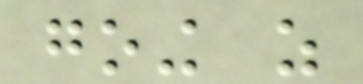going as
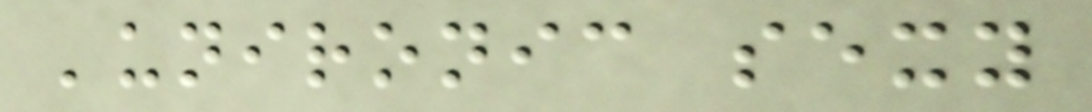'unironic sexy
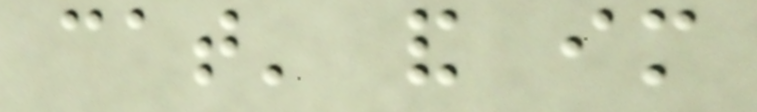cat' and im
